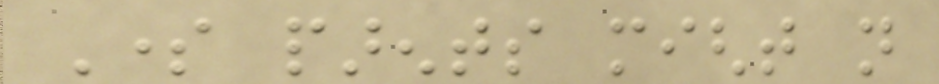Some parents might not
